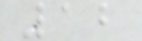12
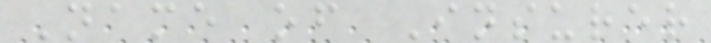Name of Insurer
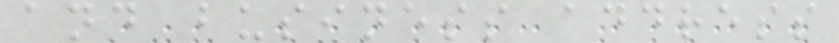and business address
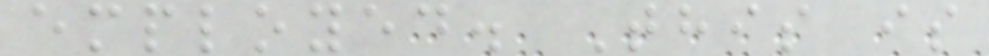employed. This is
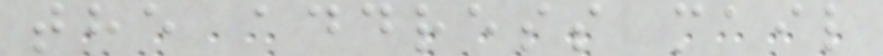the address mail
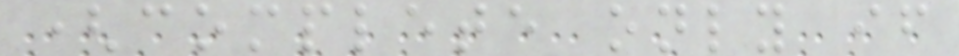(complete only if
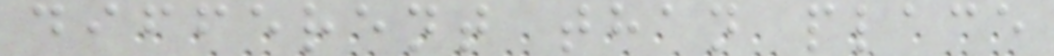different than place
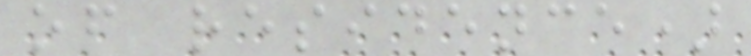of residence)
